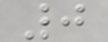0
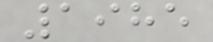1985
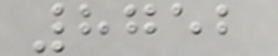8752
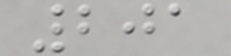201
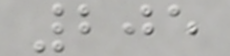205
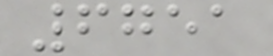6751
